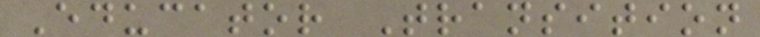Educator Transition
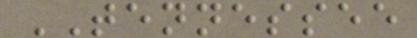TENNESSEE
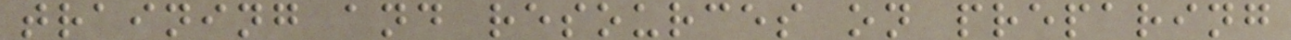training and resources on preparing
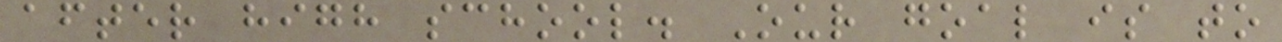after high school. Our goal is to
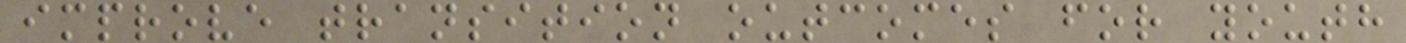improve transition outcomes for youth
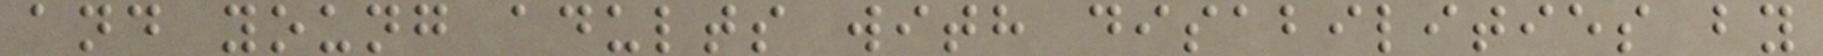and young adults with disabilities by
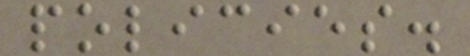policies.
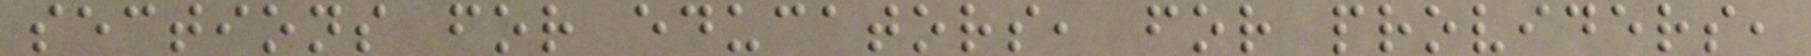sections for educators, for providers,
